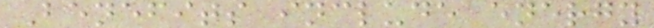Benefits include energy
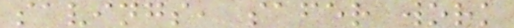savings, safer work
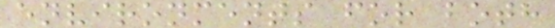environments for both
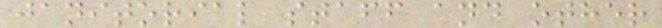janitorial staff and other
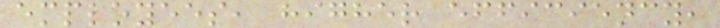employees, higher efficiency,
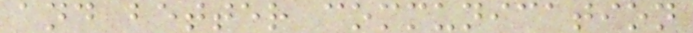and better communication
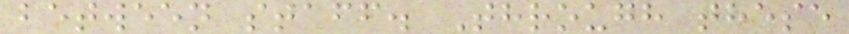between staff. Through these
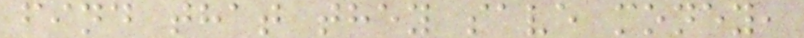find that they save money,
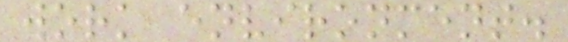work environment.
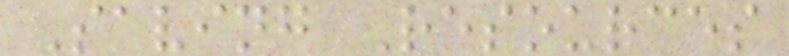Saving Resources
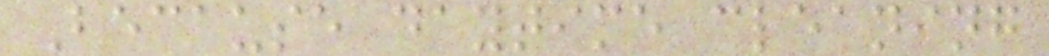Because daytime cleaning
